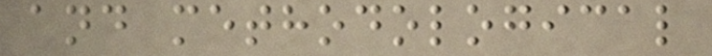and methodological
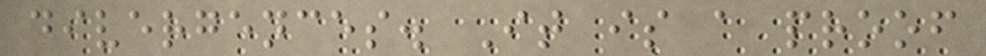divergences. It is a proof
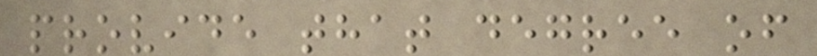provide that degree of
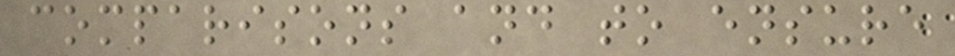comparisons and to ensure
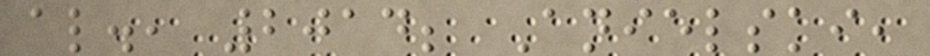al., 2014; Anielski,
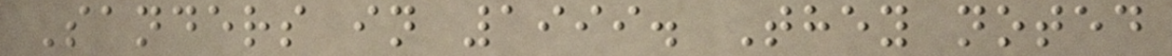Sanders in 1999. They noted
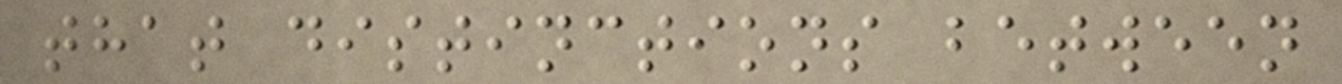that distinctions between
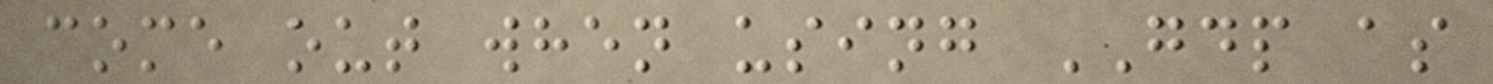come out when using GDP as
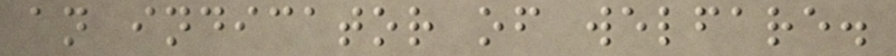an indicator of welfare.
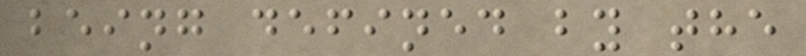being defined by the
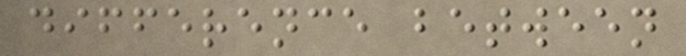difference between
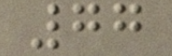77
